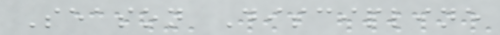Season Discipline
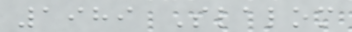1989 Slalom
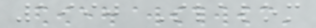1990 Slalom
